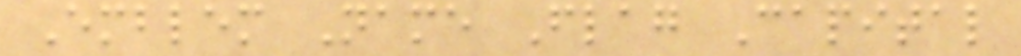Emblem Name Flag Capital
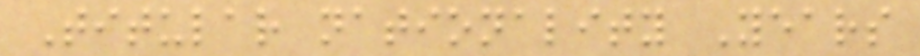Titular nationality Years
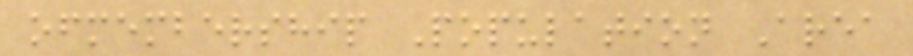ofmembership Population Area
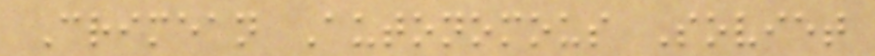Crimean Autonomous Soviet
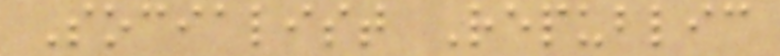Socialist Republic
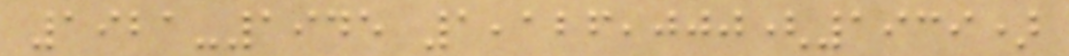1921-1945 1,126,000(1939)
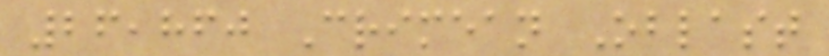26,860 Crimean Oblast
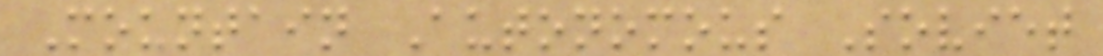Mountain Autonomous Soviet
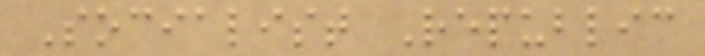Socialist Republic
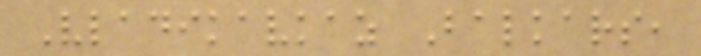Vladikavkaz Balkars,
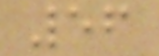56
